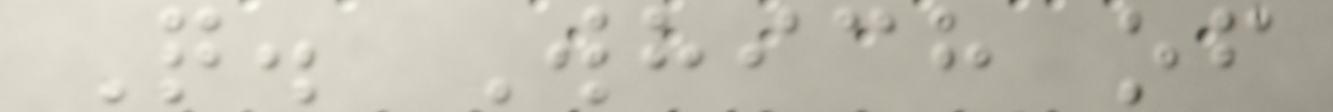Q. Which of
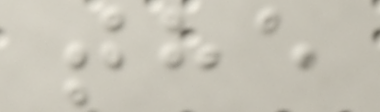the
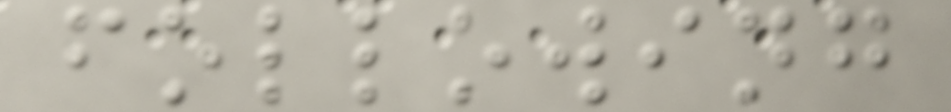following
